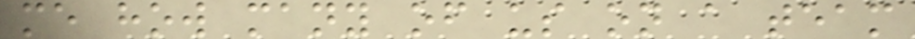me how many of us on a team
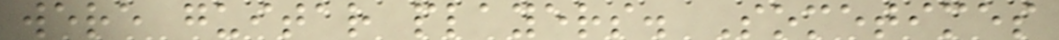were guitar players. Sometimes
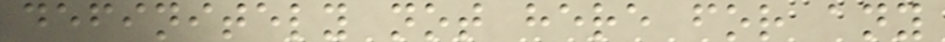definitely not here for any
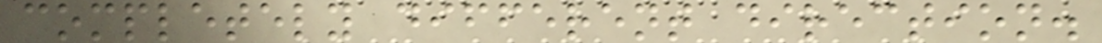completely different direction.
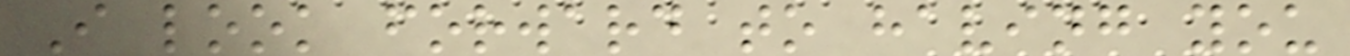I look forward to having you
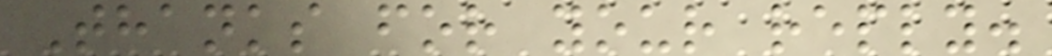Thanks for your reply.
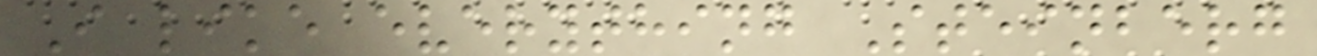I like everything Steinberg
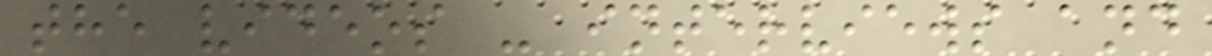the videos - interviews and
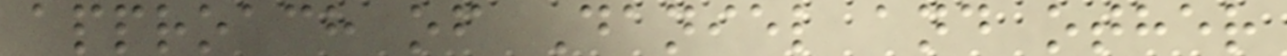approach of Daniel and other
